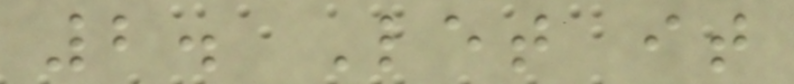2. Let it
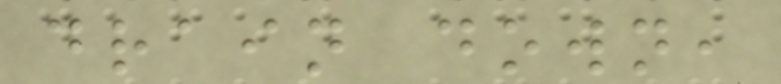drain down,
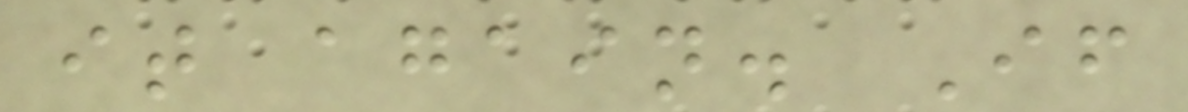it again. If
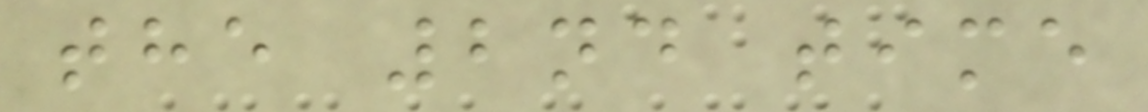the 2nd time
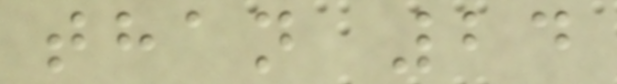than 24
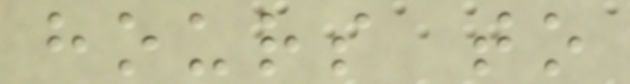hours to
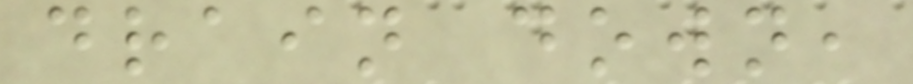drain down,
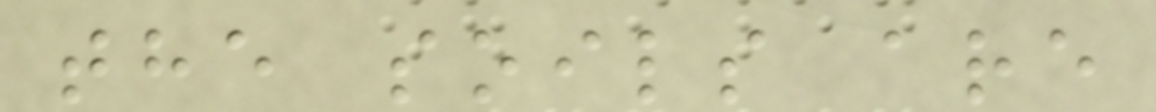the soils are
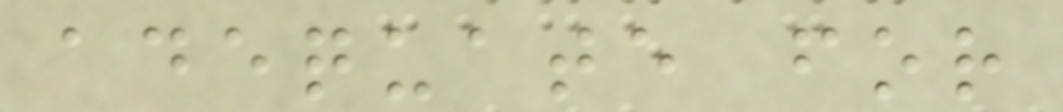adequate for
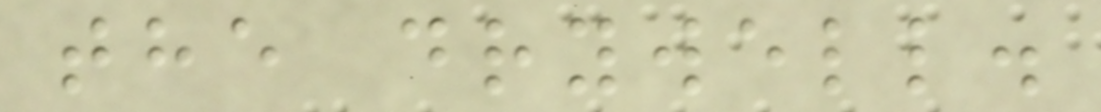the drywell.
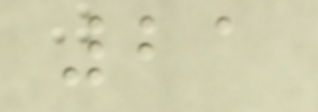21
